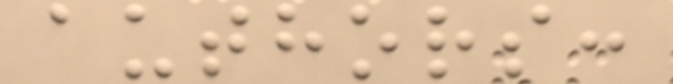authors:
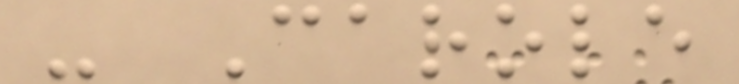- Carole
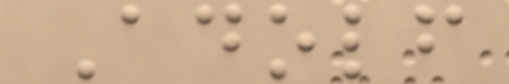Adolf
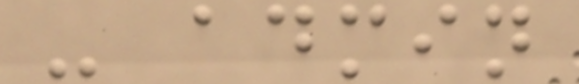- admin
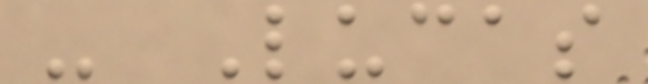- Lucas
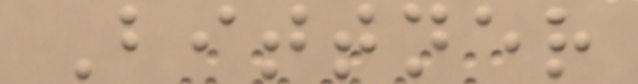Bittner
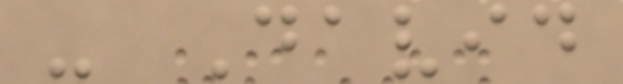- David
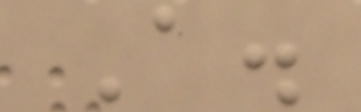A.
